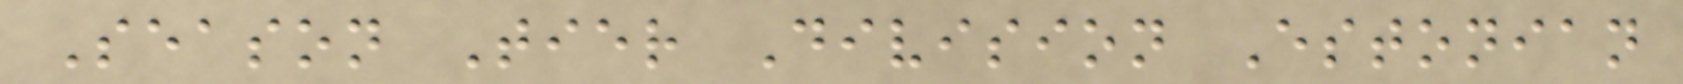Season Tier Division Estonian
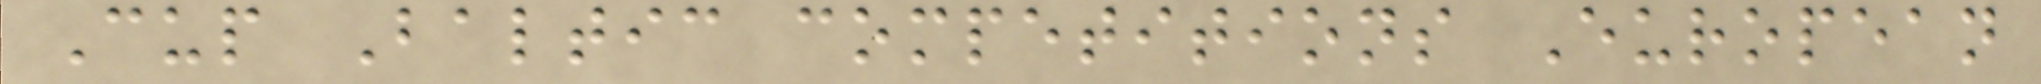Cup Baltic competitions European
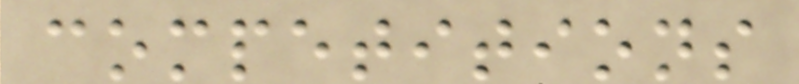competitions
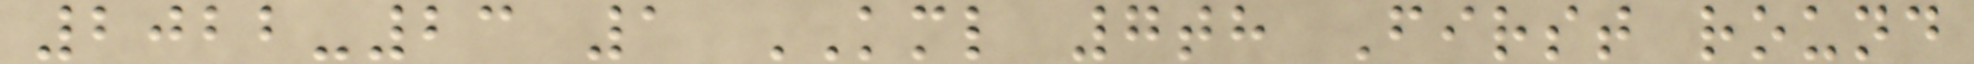2022-23 1 KML 7th First round
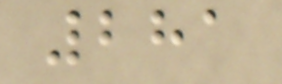281
